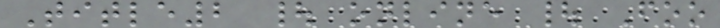Title2 | online | Foo
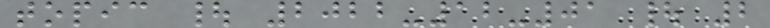topic | 2022-12-01 | 2
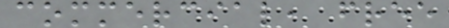commercial, free
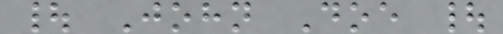| John Doe |
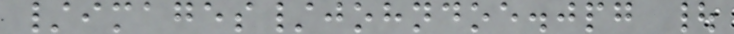/images/johndoe.jpg |
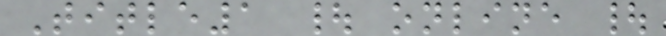Title1 | online |
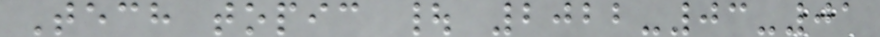Tech topic | 2022-03-01
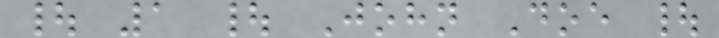| 1 | John Doe |
